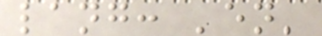lang: 'en'
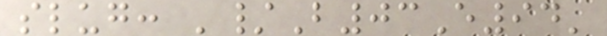slug: '/B03E94'
